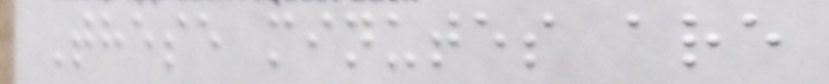These minutes are
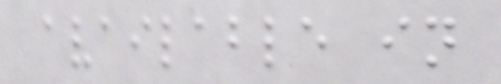available in
